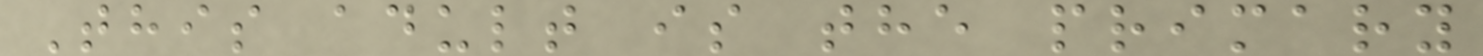This adult is the primary
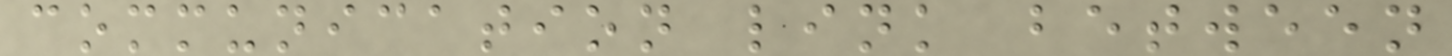communication link between
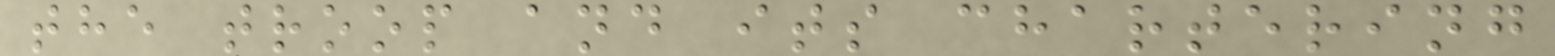the troop and its chartering
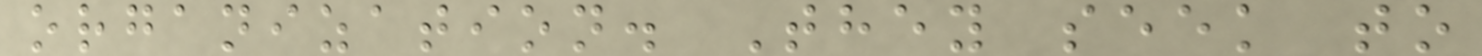organization. They seek to
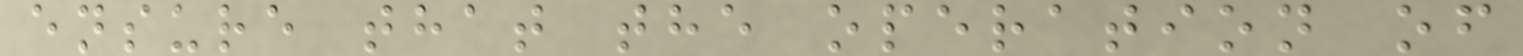ensure that the operation of
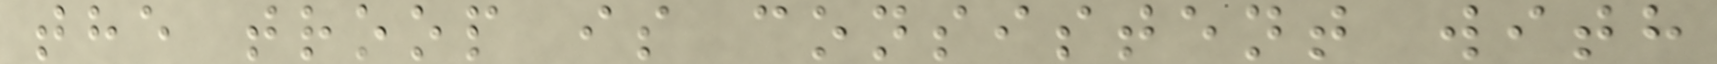the troop is consistent with
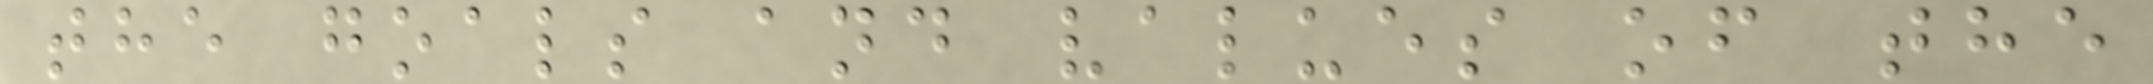the goals and values of the
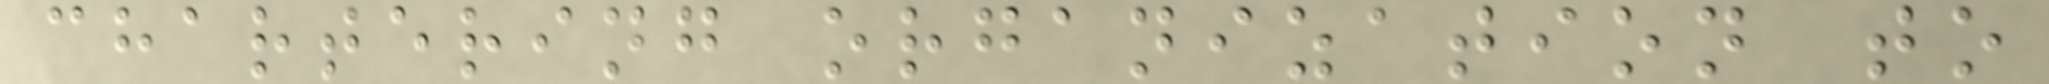chartering organization to
